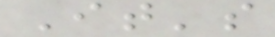It's
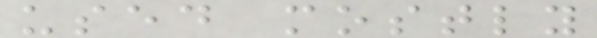used mostly
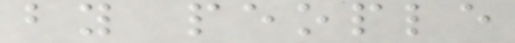by people
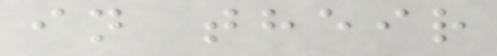in their
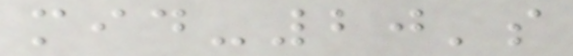mid-20's
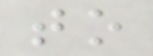to
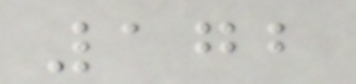172
